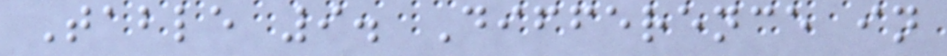Table 9. Difference in
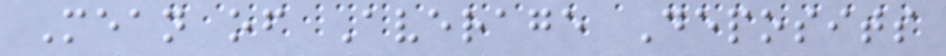Mean of Average Deposits
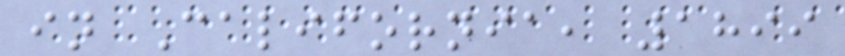in California, 1899
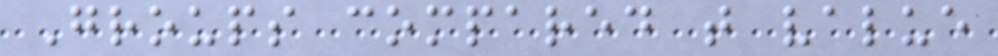Groups compared t value
